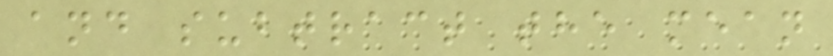and subtract the mean
